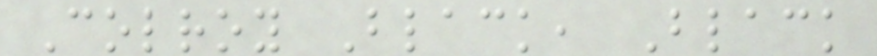Colroy Black, Black
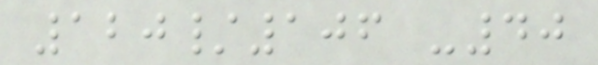120/106 -40
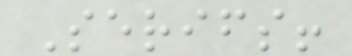Serifs!
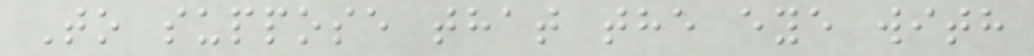To suppose that the eye with
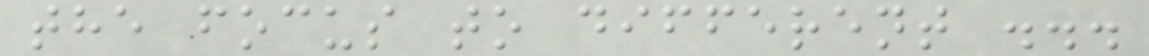the focus to different ...
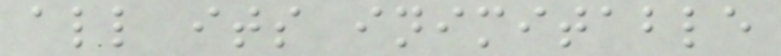all its inimitable
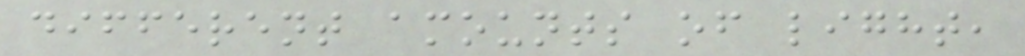different amounts of light,
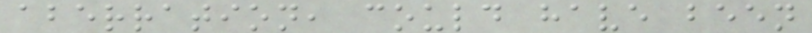aberration, could have been
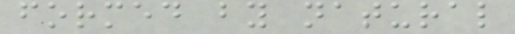formed by natural
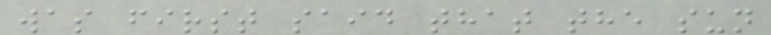was first said that the sun
